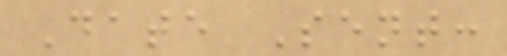Date Sent:
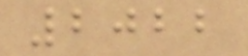2022
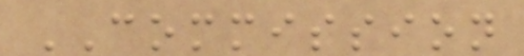COMMISSION
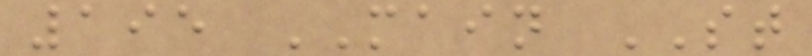195 MAIN ST
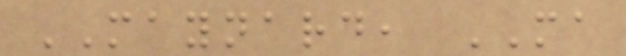MAYNARD, MA
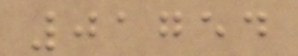01754
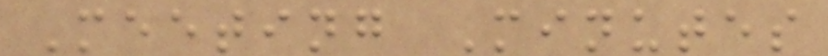Meeting Minutes
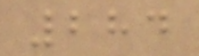284
